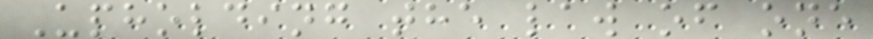Upholding the law of one
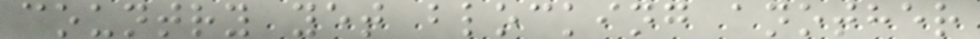country yet blocking another
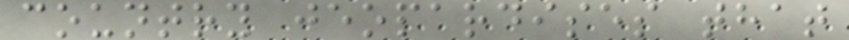country jeopardises that
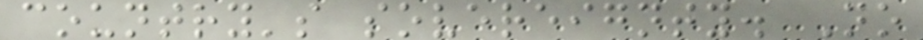country's sovereignty. No
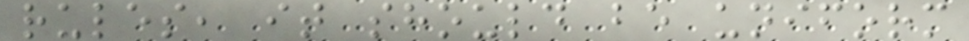rules, it should be uniform
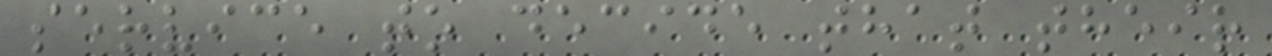service to decide that their
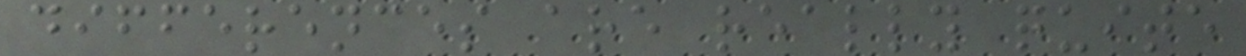differences are really quite
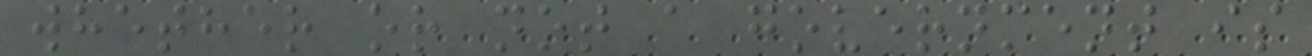whether or not a government is
